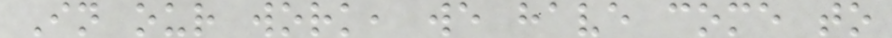In our work, we have come to
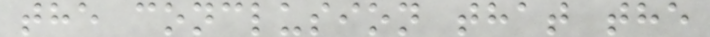the conclusion that the
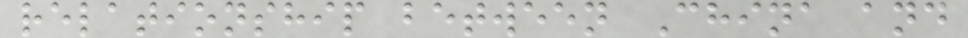relationship between China and
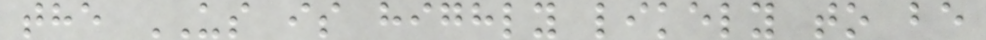the US is highly likely to be
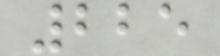225
